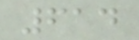614
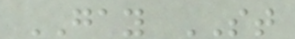GAY ST
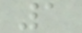1
